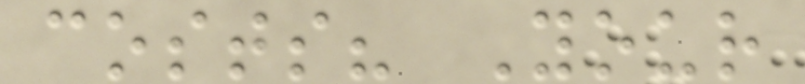costs? Your
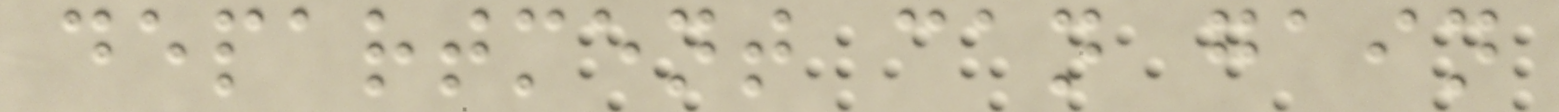department can gain
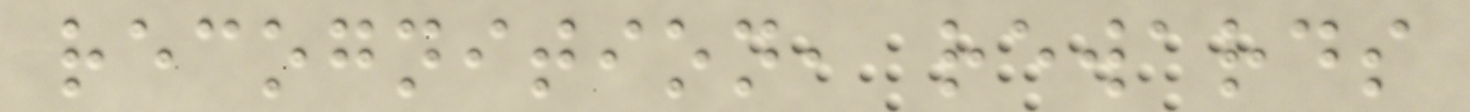recognition, rewards
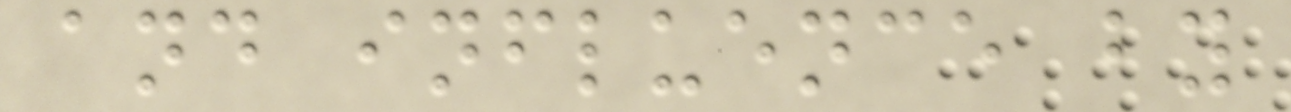and influence by
